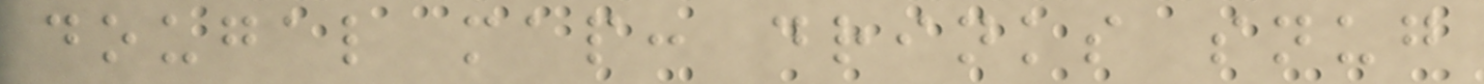dougal map: drinks snug
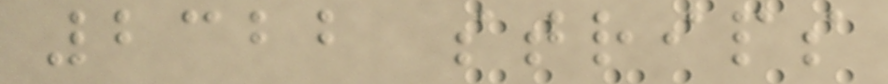2322 strips
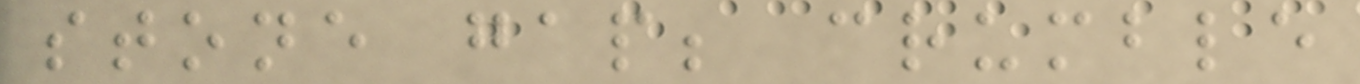stone gap; crumble
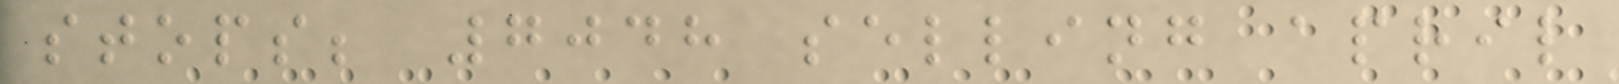stops; 7048 selling april
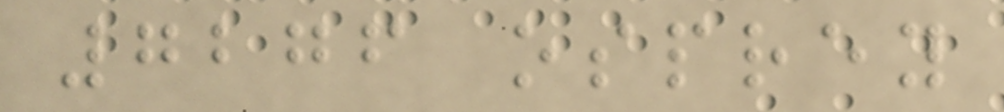7276 osprey
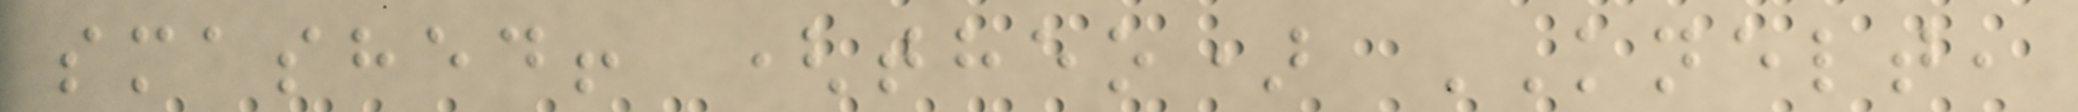smashed! (theo) KNELT,
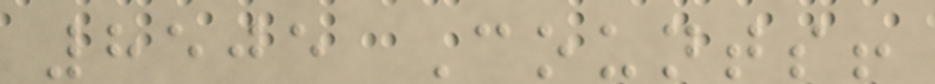8505 Counts!
